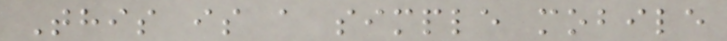This is a simple mobile
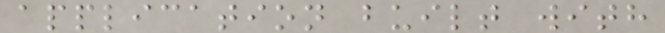application built with
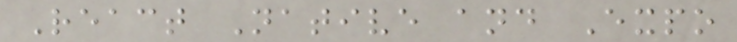React Native and Expo
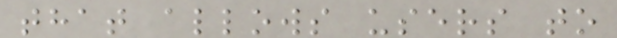that allows users to
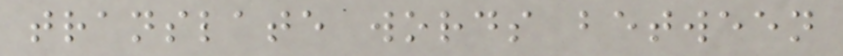translate words between
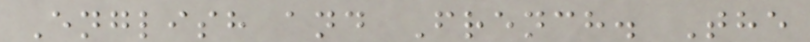English and French. The
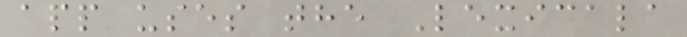app uses the Lexicala
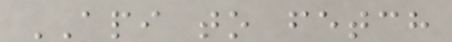API to fetch
